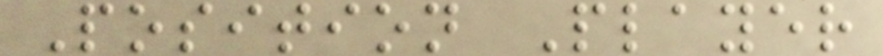Position Player
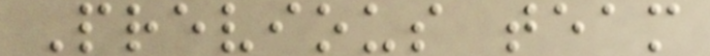Previous team
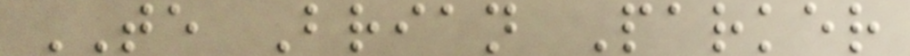TE Brian Parker
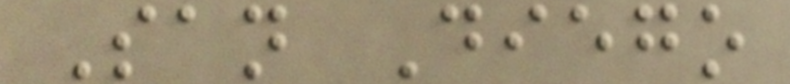San Diego
